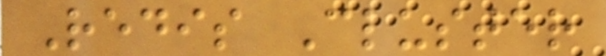Redis Cluster
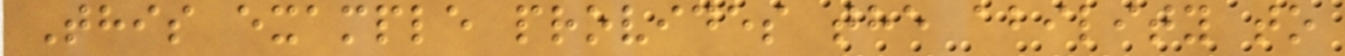This example provides the ability to
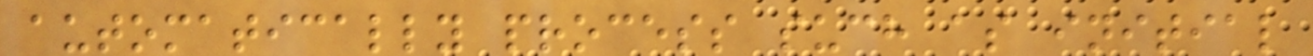automatically process such as initial
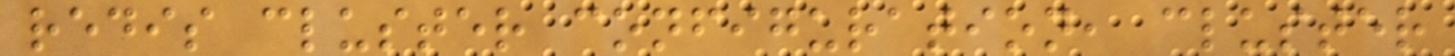redis cluster configuration, cluster
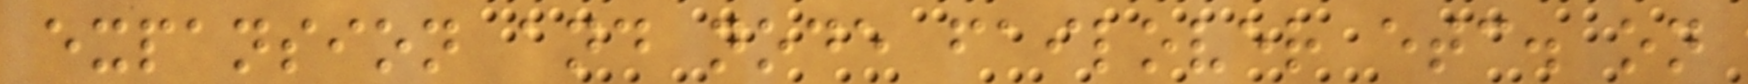expansion and node failover etc. on
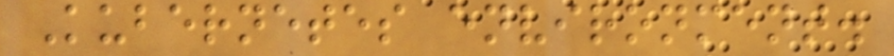Kubernetes environment.
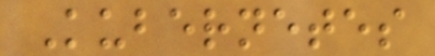Kubernetes
